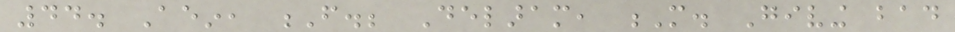44. Aein, F.; Delaram, M. Giving bad
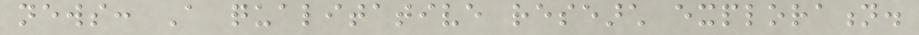news: A qualitative research exploration.
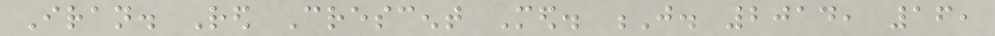Iran. Red Crescent Med. J. 2014, 16,
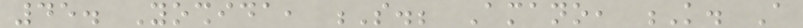45. Yoshida, S.; Amano, K. A
